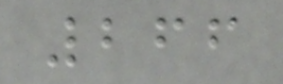266
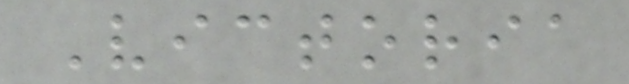Victoria
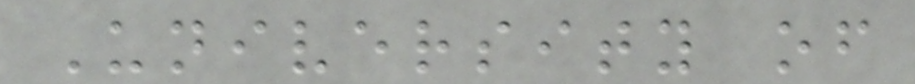University of
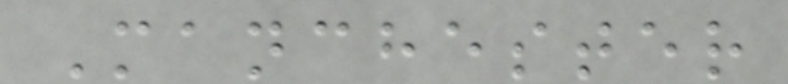Manchester
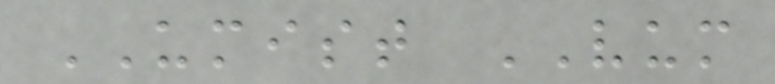UMIST VUM
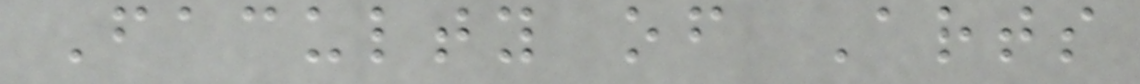Faculty of Arts
